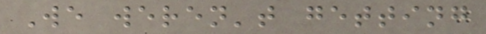We weren't getting
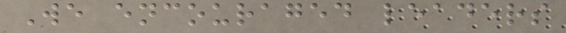We encouraged leaders
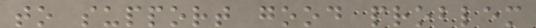to support good problem
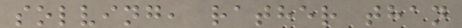solving, rather than
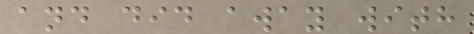and did away with
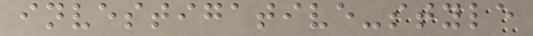investigative-style
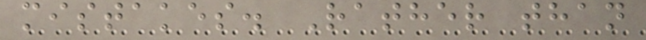mistakes. Rather than
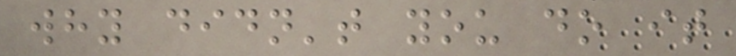why didn't you do it
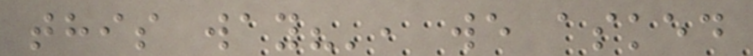this way?', we asked
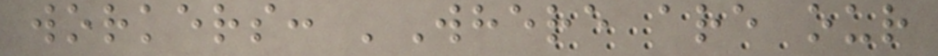workers: 'Where are our
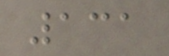131
